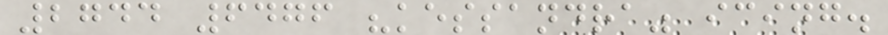2744 6476 "kessandra" icing.
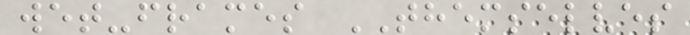wet-frames THEMSELVES
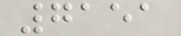7151
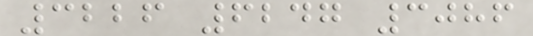3226 6247 3086
